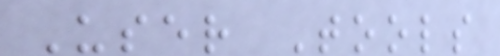User Tools
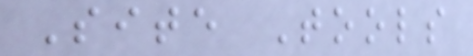Site Tools
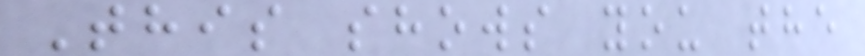This shows you the
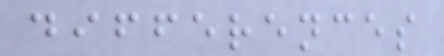differences
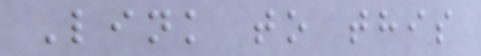Link to this
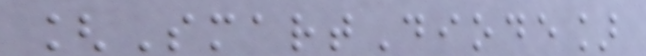[SmartDiode]
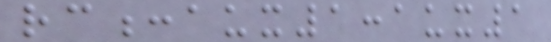rc:aux1:aux1
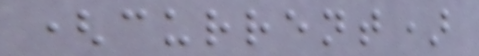(current)
